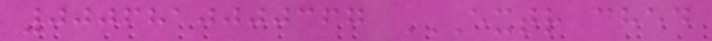0006810000367 EXTR CHED
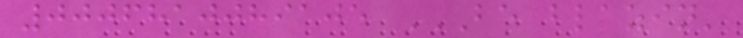0006810089105 BE BLAZIN'
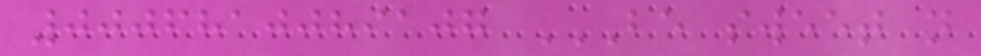0006810089107 BE SWEET N
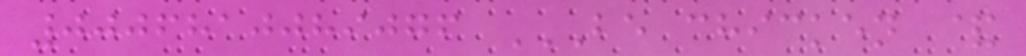0006810089076 BE CHICKEN &
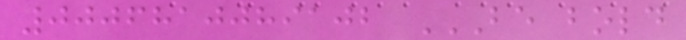0006810089102 BE BOLD
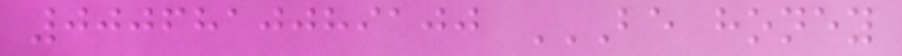0006810089100 BE HONEY
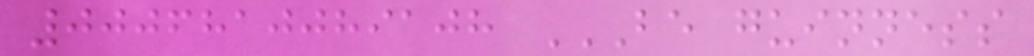0006810089108 BE GUINNESS
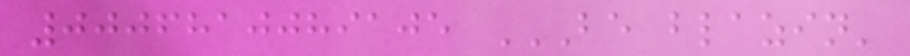0006810089105 BE BLAZIN'
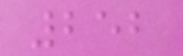252
